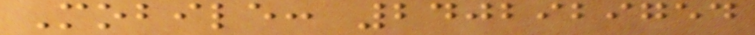Mobile: 2402929754
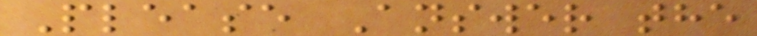Please Answer the
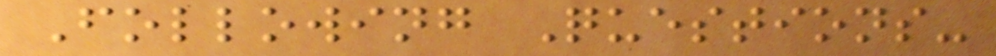Following Questions-
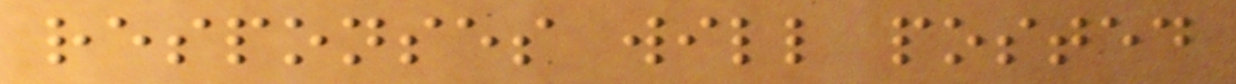responses will posted
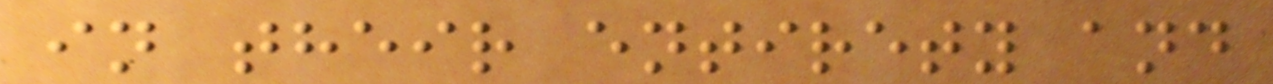in their entirety and
